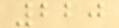220
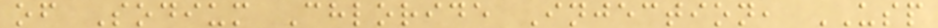of Sodium Chloride Injection, USP
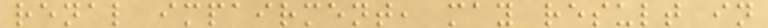renal impairment, may result in
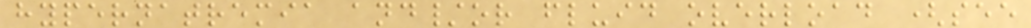hypernatremia and/or fluid overload (see
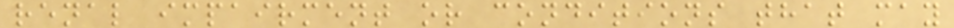renal impairment or conditions that may
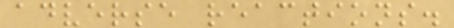adverse reactions.
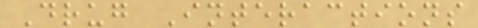Drug Interactions
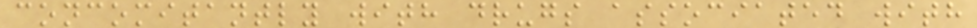concomitantly with drugs associated with
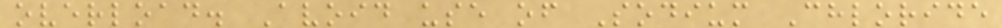overload. Avoid use of Sodium Chloride
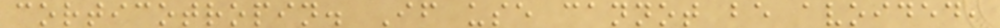corticotropin. If use cannot be avoided,
